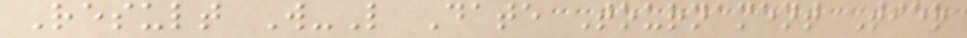Result W-L Date Tournament Tier
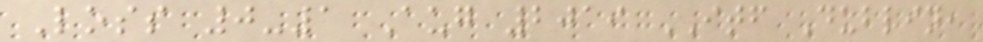Loss 0-1 Aug 2019 ITF Dublin,
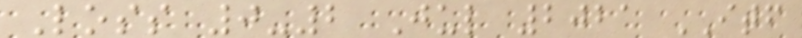Loss 0-2 Jul 2021 ITF
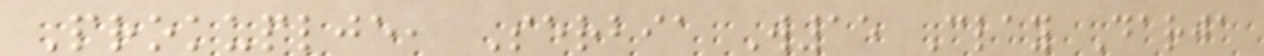Prokuplje, Serbia W15 Clay Darja
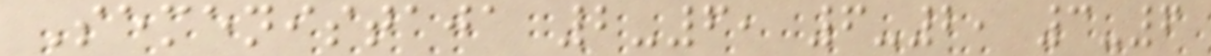Semenistaja 2-6, 6-2, 3-6
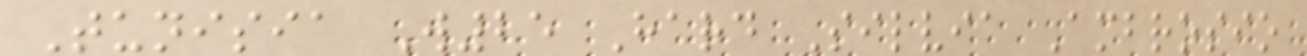Tunisia W25 Hard Silvia Ambrosio
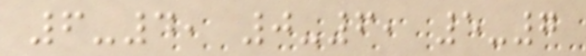6-4, 0-6, 5-7
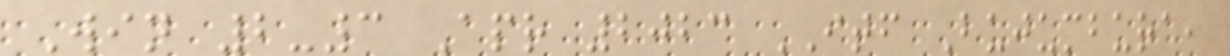Win 2-3 Apr 2023 ITF Bujumbura,
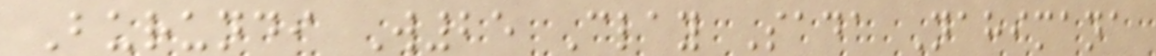Burundi W25 Clay Sada Nahimana
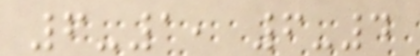6-1, 6-4
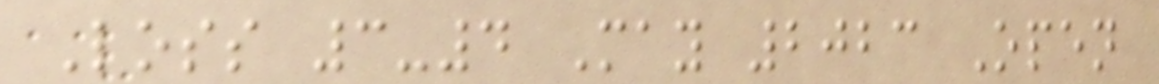Loss 3-4 May 2023 Open
